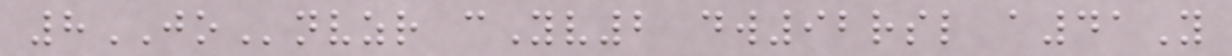8JOnvzr cYv2 dw92rsl a41Y
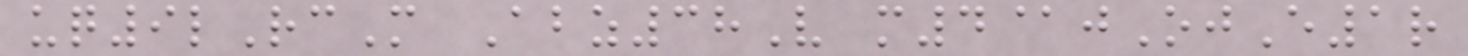uq9lRcM Abz38V m4@jOjE1r
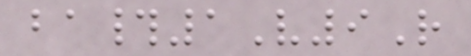ba#1V9R
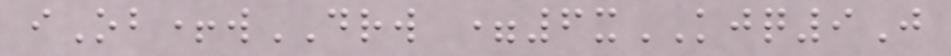iOb+wDRW =6xKJQ9J
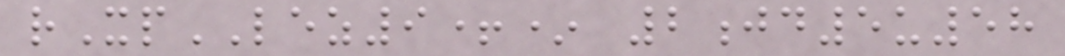rXpLEZ9+* 2jd5u58
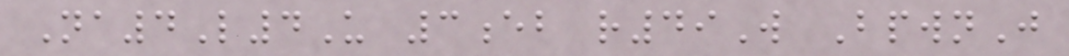Na4L4U 3eb r49W BpwnJ
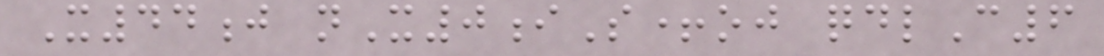X44j nX0iS+oj qdlC6
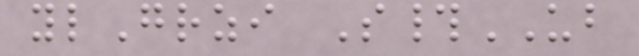ylGrzi S#UB
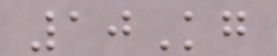10Kg
